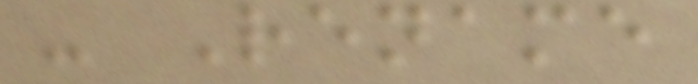- Rename
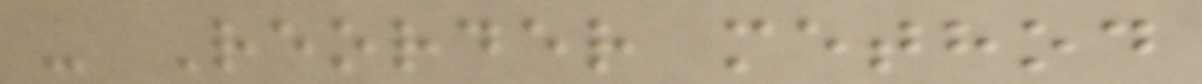- Reorder method
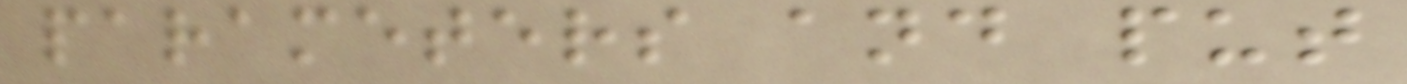parameters and put
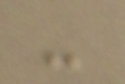-
